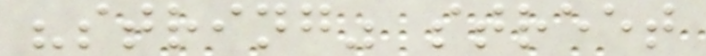"string" street
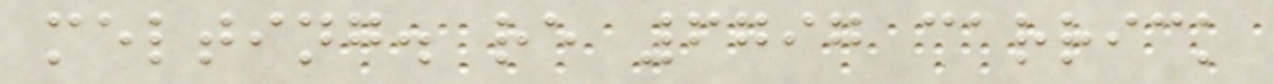melting. re 6797 carrick
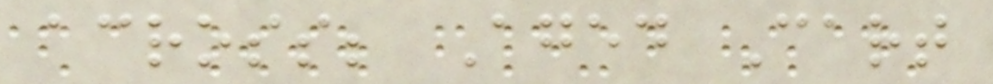across; Aged Cart
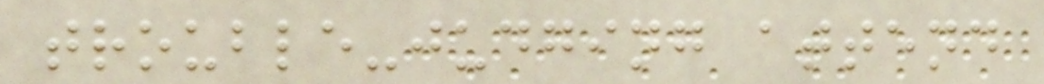trouble-judging attend
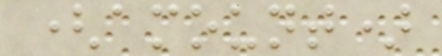(amount)
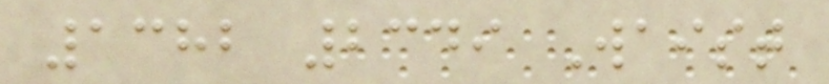1382 2349 Waist
